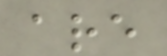are
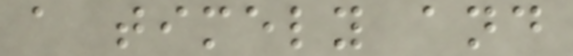a timely and
